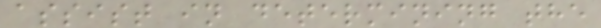assist in determining the
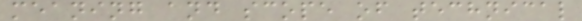meaning and scope of technical
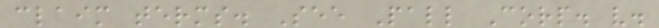claim terms. See Pall Corp. v.
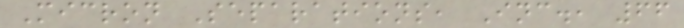Micron Separations, Inc., 66
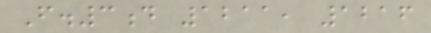F.3d 1211, 1216
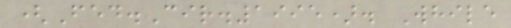(Fed.Cir.1995). While
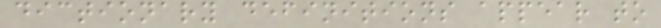dictionary definitions appear to
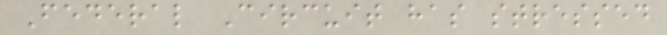Federal Circuit has stressed
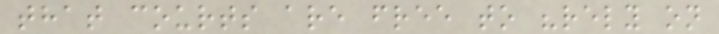that courts are free to "rely on
